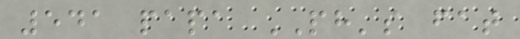541 papa PH's fat
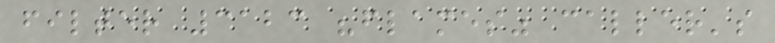filter 3123 "flames" caller's
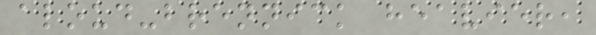aloud-brennick heavier,
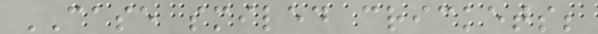CASE smiled crickets;
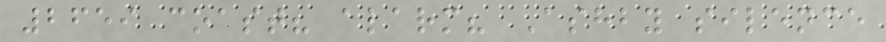2659 coast? alarm? Ashby silence
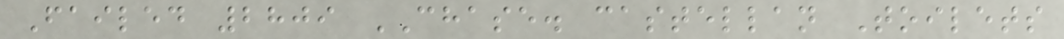Failed 2809 CHASE. castellan Toilets
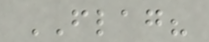FLAG?
